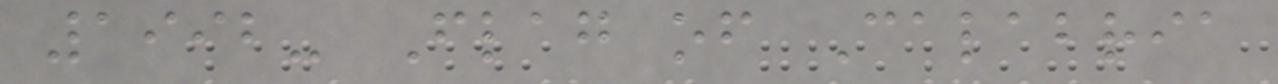1992- Flag of Calabria
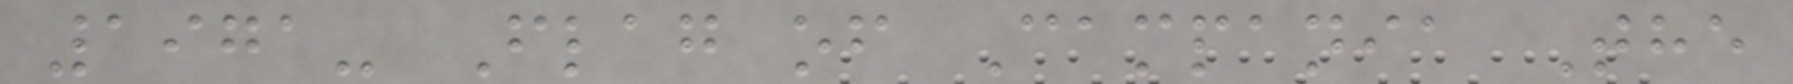1971- Flag of Campania The
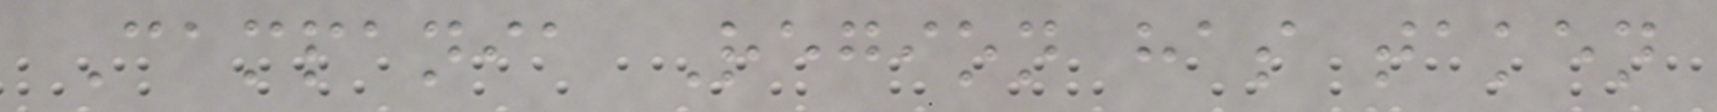Campania Region has taken
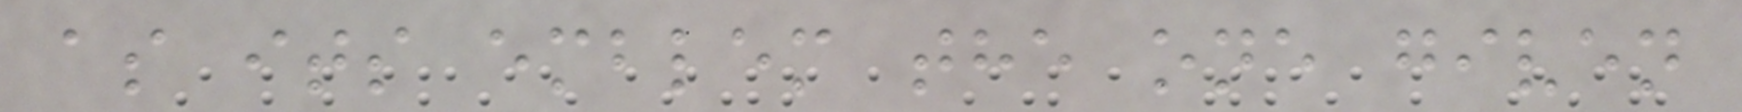as its emblem the one given
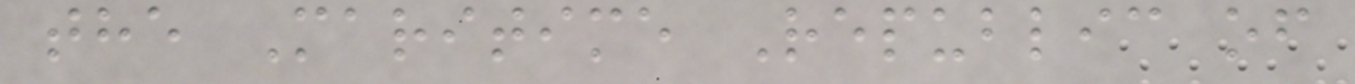the Maritime Republic of
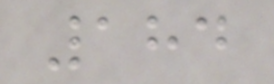184
